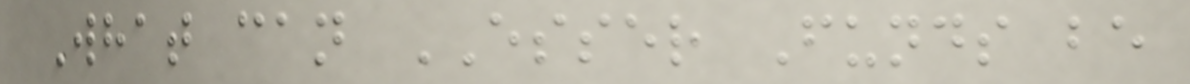What can ESSER Funds be
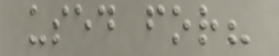used for?
